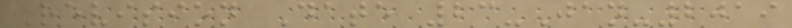Revision Date 23-Jan-2019
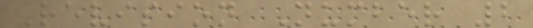Revision Number 2
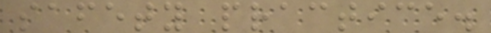safety practice.
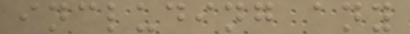including any
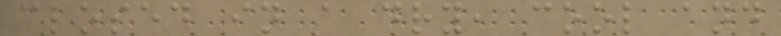closed in a dry, cool and
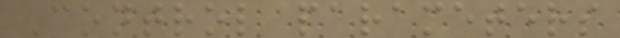Control parameters
